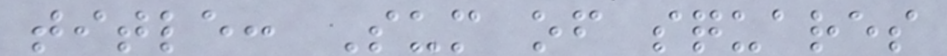title: Sum of squares
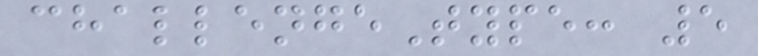challengeType: 5
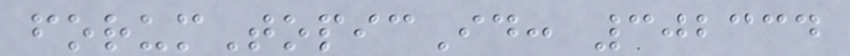forumTopicId: 302334
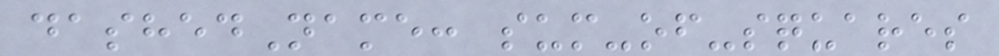dashedName: sum-of-squares
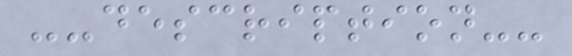--description--
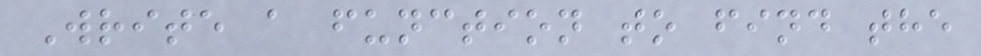Write a function to find the
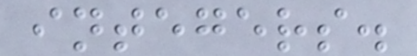integers.
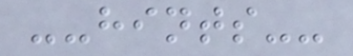--hints--
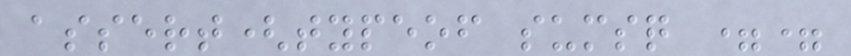assert(typeof sumsq ==
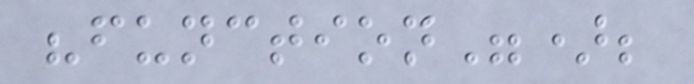"function");
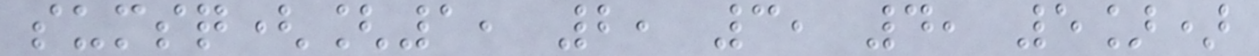sumsq([1, 2, 3, 4, 5])
